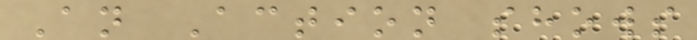An Action shows
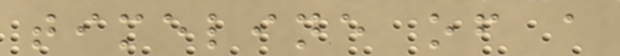timeline of a
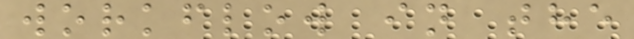workflow in the
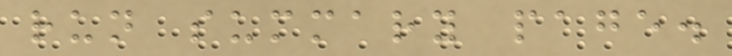run summary page.
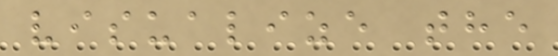visualize the
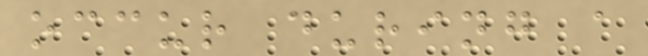occur during a
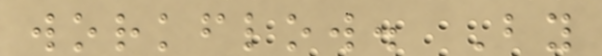workflow. By
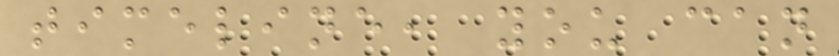timeline, you can
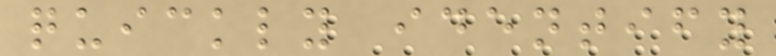quickly identify
